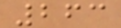263
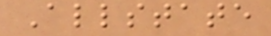Allstate
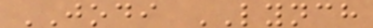JODI LYNCH
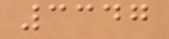3347
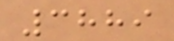3889
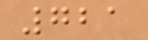721
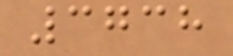3738
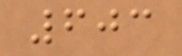603
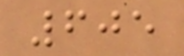605
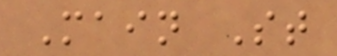Main St
